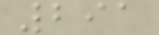291
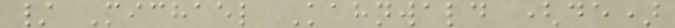/ Michael Kahnwald (de)
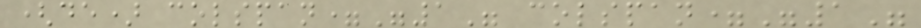(de) colspan="1" colspan="1"
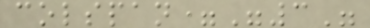colspan="3"
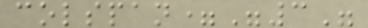colspan="3"
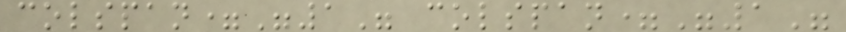colspan="1" colspan="1"
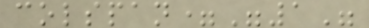colspan="1"
